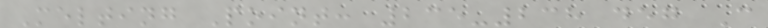Melting Point: 235-238 deg C
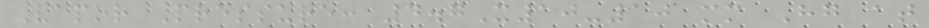Vapor Pressure: 4.7X10-10 mm Hg at
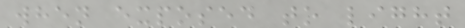when exposed to light
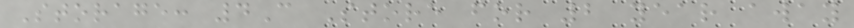Storage: 4C Store for 2 year away
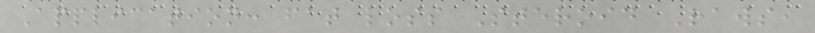Application: fat loss Steroid Raws,
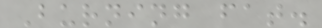Burning fat.
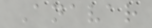Anavar
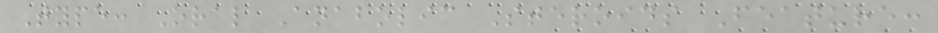Type: Oral Anabolic Steroids Feature:
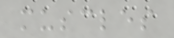muscles
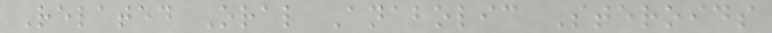Related Oral Anabolic Steroids
